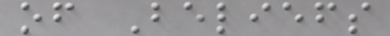of Beliefs
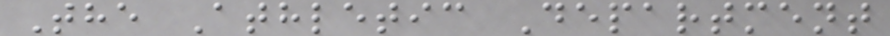The Athletic Department
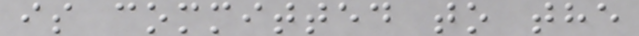is committed to the
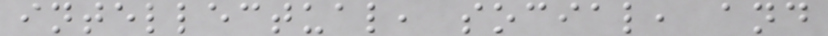intellectual, social, and
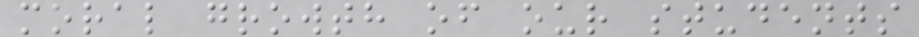moral growth of our students
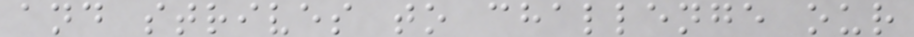and strives to challenge our
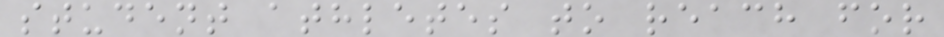student athletes to reach for
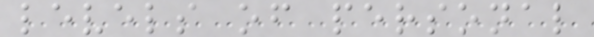levels of personal
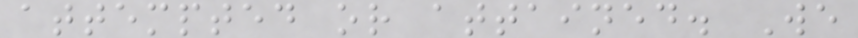attempted or attained. We
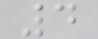4
